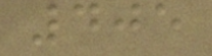405
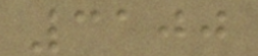3100
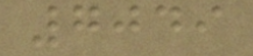7049
